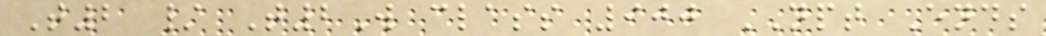T2 / T2W class 900 NPT Ends
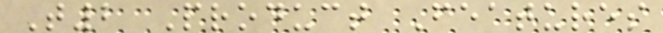T2 Product Features
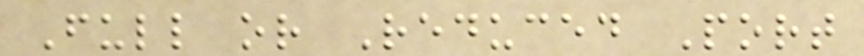Full or Reduced Port
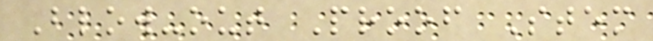Blow-out Proof Stem
